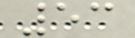53
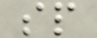sp
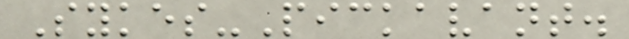Sykes-Pickavant.
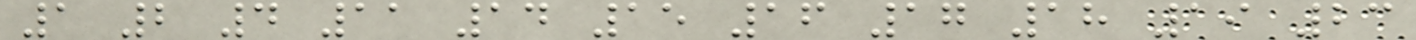1 2 4 11 14 15 16 17 18 19 23
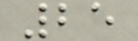25
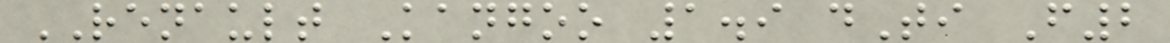RENAULT Kangoo 1.9 dTi F2
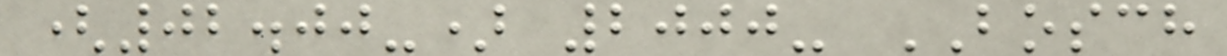(02.00-) 2000- BOSCH
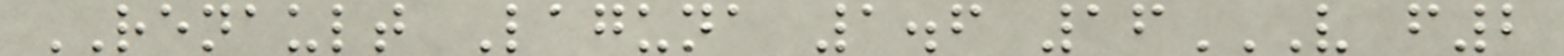RENAULT Laguna 1.6 16V F2
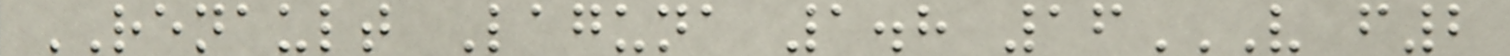RENAULT Laguna 1.8 16V F2
